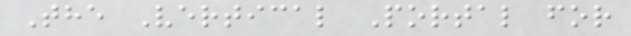The Vertical Portal for
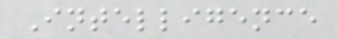Intelligence
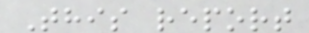This report
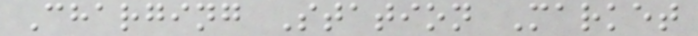Charging Station Market
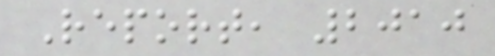Report, 2010
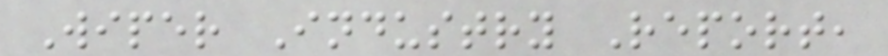Wiper Industry Report,
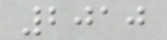2010
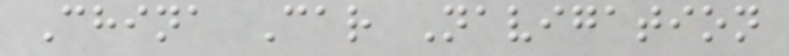China Car Navigation
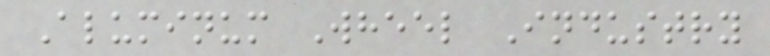Aluminum Wheel Industry
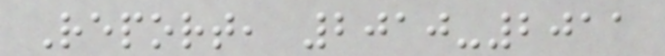Report, 2010-2011
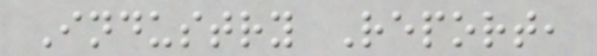Industry Report,
